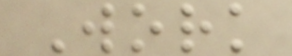Work
